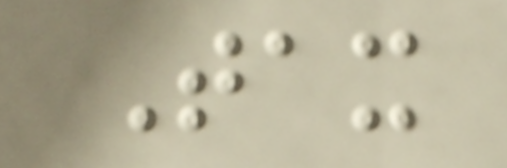Tax
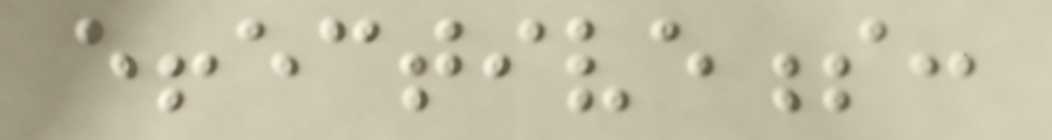effectiveness:
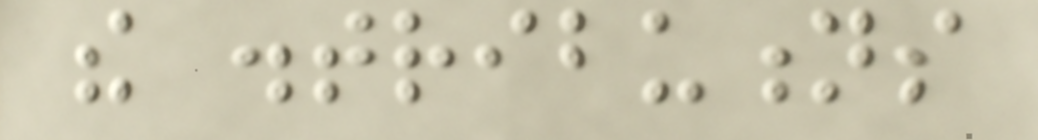the distributions
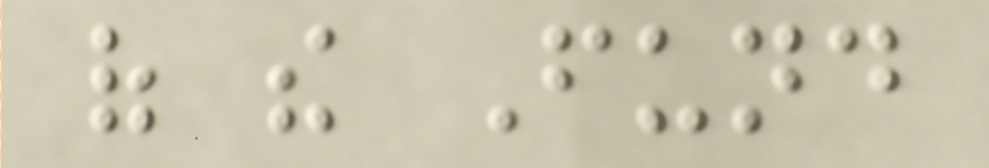of the Fund
